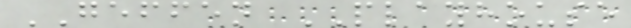GEFFEN PLAYHOUSE
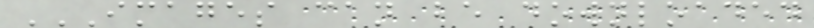IMAGES CAN BE DOWNLOADED
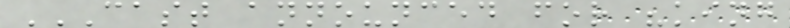CAST ANNOUNCED FOR "KING
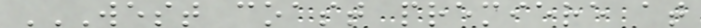WEST COAST PREMIERE AT
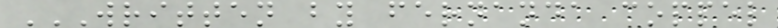WRITTEN BY FERNANDA COPPEL
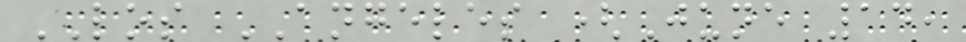LOS ANGELES (June 14,
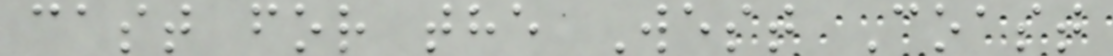cast for the West Coast
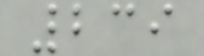239
